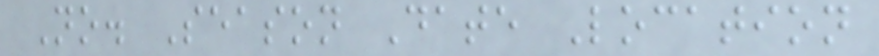No. Season Date Location
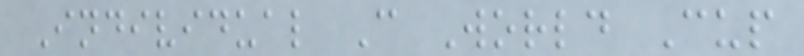Individual C World Cup
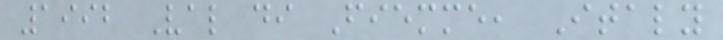1992 Val di Fiemme, Italy
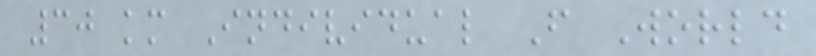30 km Individual F World
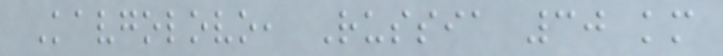Kavgolovo, Russia 30 km
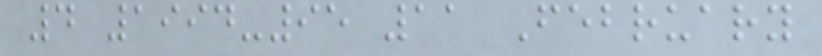4 1994-95 11 February
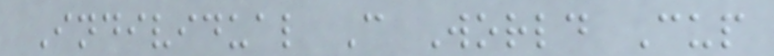Individual C World Cup
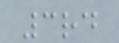3rd
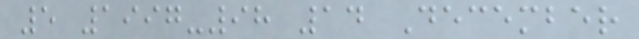5 1997-98 14 December
